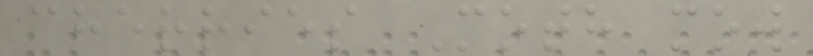cherries Moth mow
